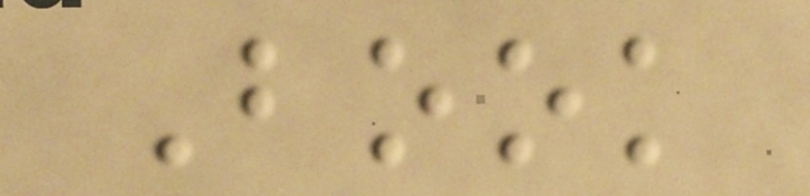Book
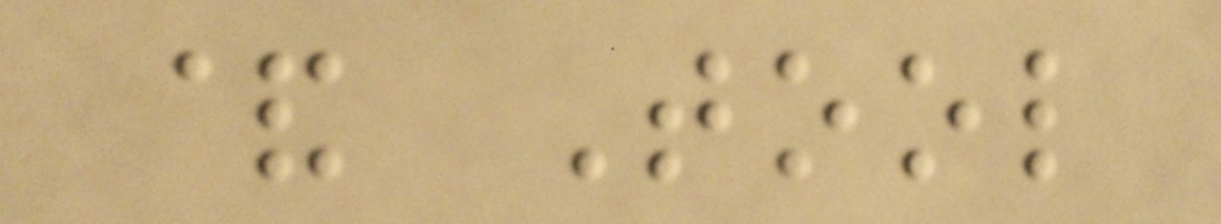& Tool
